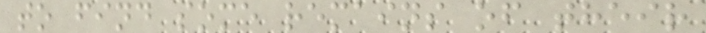to find some remains of their
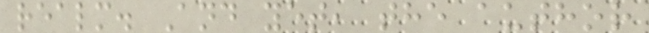realm. And yet, the author
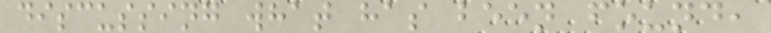discussing what has been found,
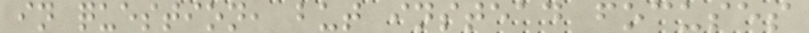in question, but instead focuses
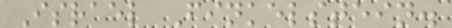Israel Finkelstein.
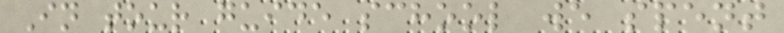In tour guide school we spent
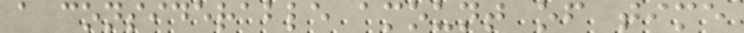a considerable amount of time
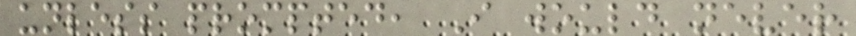unless prompted, I would never
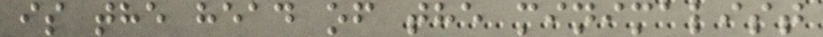is the head of the minimalist
